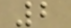2
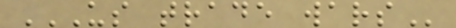US TRADE WARS
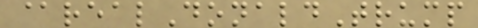@realDonaldTrump
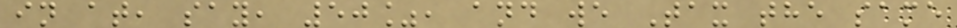in at, say, 50%, and we Tax the same
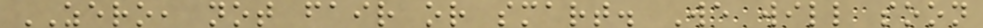ZERO, not fair or smart. We will soon
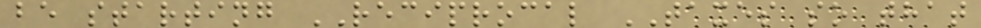be starting RECIPROCAL TAXES so that
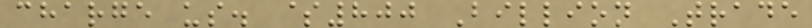charge us. $800 Billion Trade
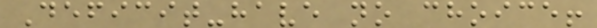Deficit-have no choice!
